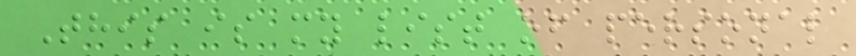This is my list of personal
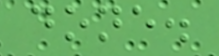done.
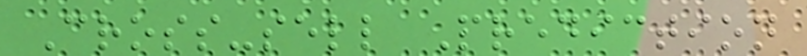Cross-sell Prediction
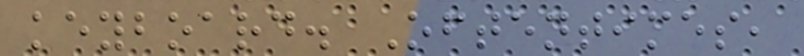keyboard. Oftentimes,
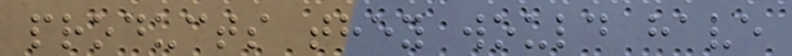products they would have
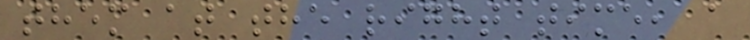them at the right time, a
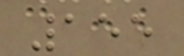155
